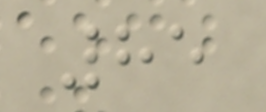85
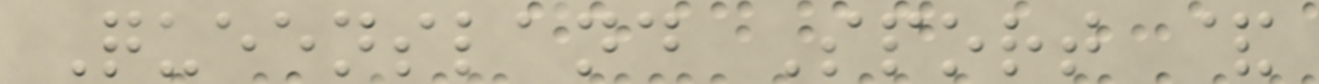Queensland Sport &
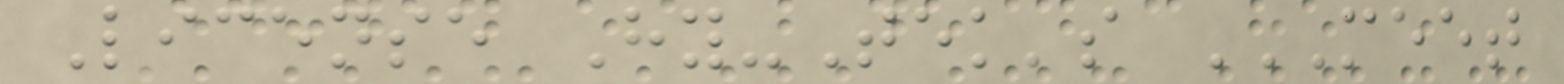License Hy-Tek's MEET
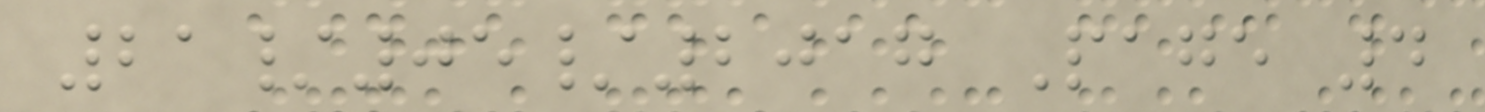21/05/2017 Page 4
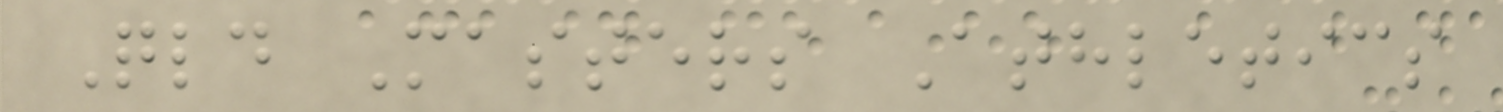Qld Masters Athletics
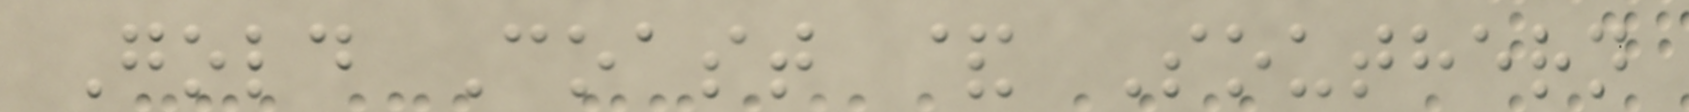Gold Coast & Southern
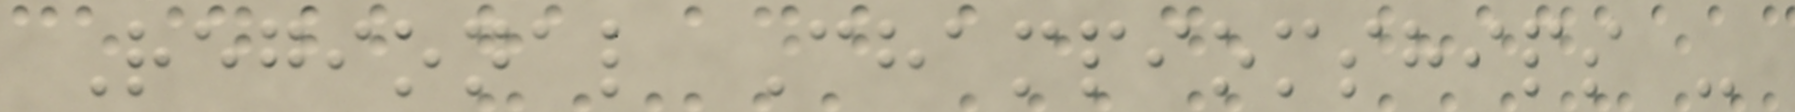Regional Champiomships -
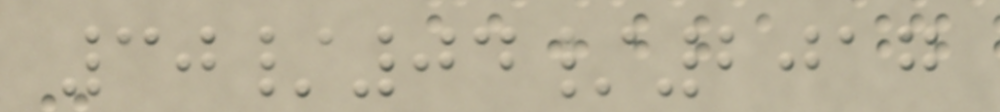30/04/2017
